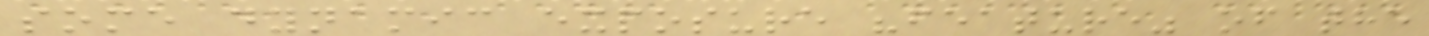some dynamic exposure "feature" of the
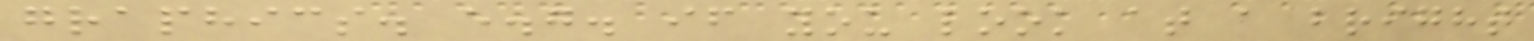graphics. e.g. if you look at a bright
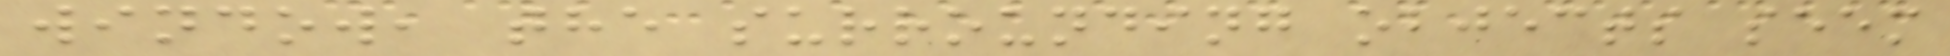window, the surrounding objects seem
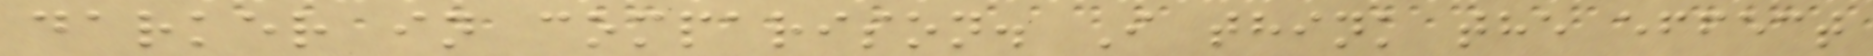darker in comparison. I think the effect
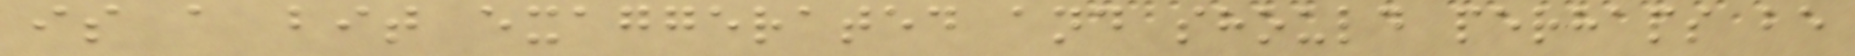is a bit exaggerated and should perhaps be
